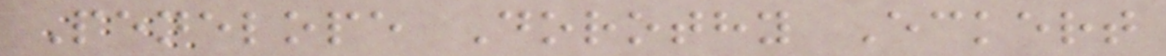Penelope Dorothy Eckert
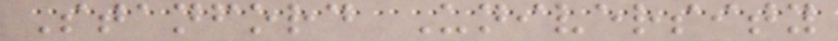Stanford University
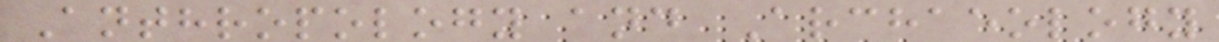Anthropology and Archaeology
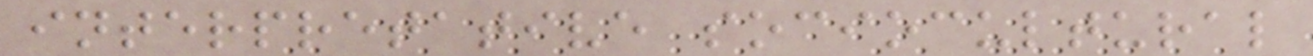interpretative sociocultural
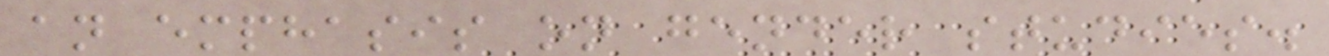an emphasis on gender studies.
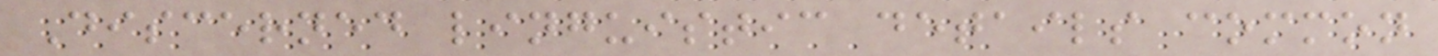Discerned linguistic details common
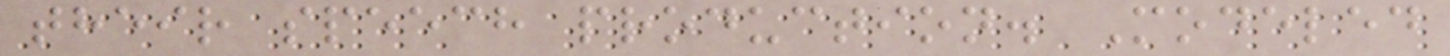their speech production. Modeled
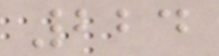224
